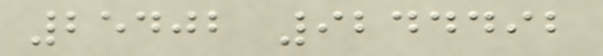25402 9244492
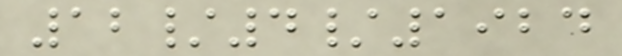12/4/1924
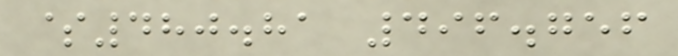$480.81 496.756
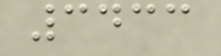3433
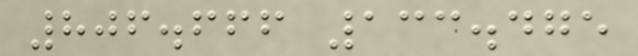806.666 133.475
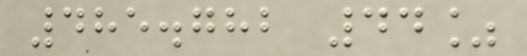485.782 44%
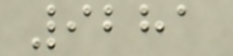9281
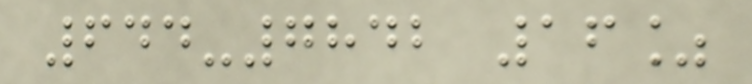644-7842 16%
